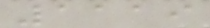1119
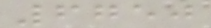6750
